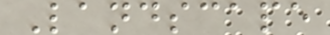Landscape
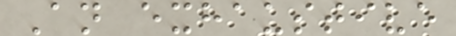An exhaustive
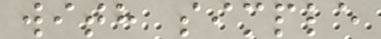with simple
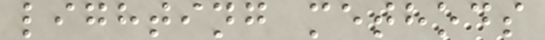lighting methods
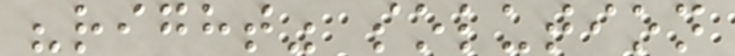"right" solution
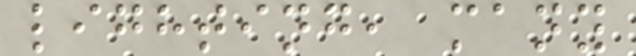lighting, many
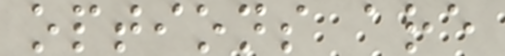options are
